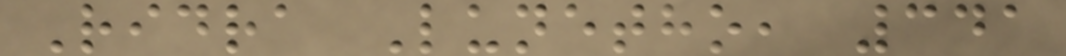Ridra Lunetho, 341
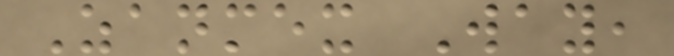Zanmex Way,
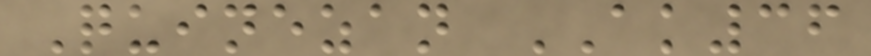Quinezan AK36
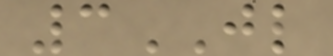3JL
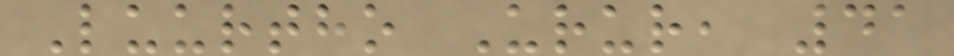Luurtho Urur, 41
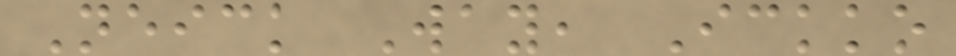Neick Way, Ickko
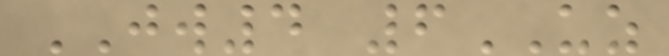JW4 6UZ
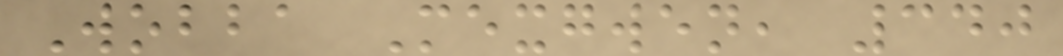Wobba Mexgwen, 340
